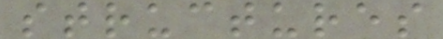structures
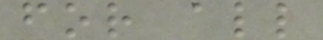for all
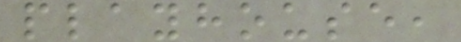playhouse,
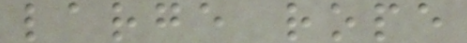large rope
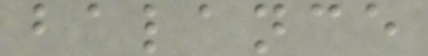balance
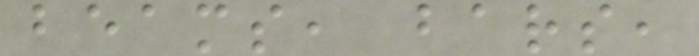beams, bars,
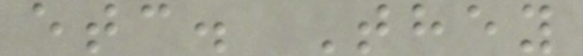etc. They
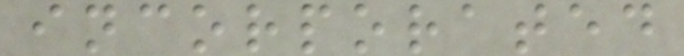incorporated
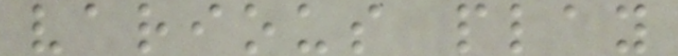various play
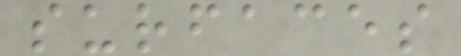surfaces
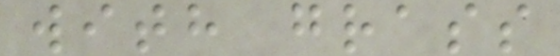with grass
